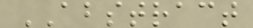ABSTRACT
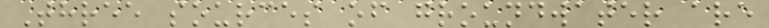Three sources of groundwater are
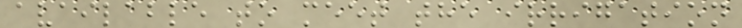available to meet the irrigation
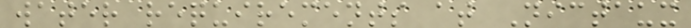water requirements at Nictaux
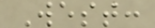West:
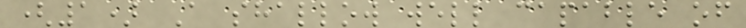(1) A shallow well capable of
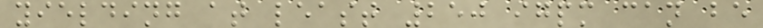yielding at least 250 igpm can be
